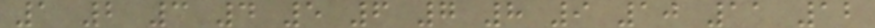1 2 3 4 5 6 7 8 9 10 11 12
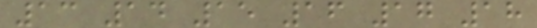13 14 15 16 17 18
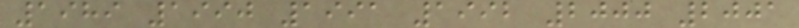1989 1990 1991 1992 2000 2001
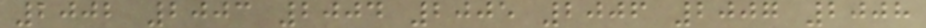2002 2003 2004 2005 2006 2007 2008
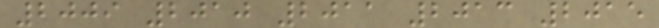2009 2010 2011 2013 2015
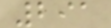291
